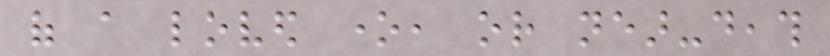of a loved one, or near-death
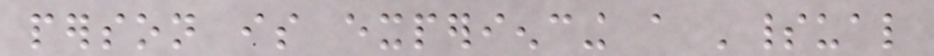person is experiencing a 'spiritual
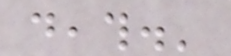death.'
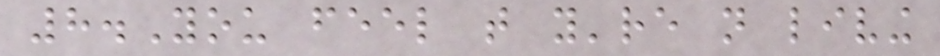8.You feel that you're not living
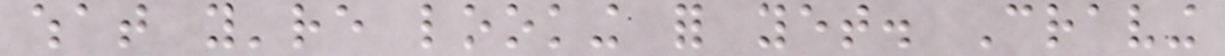what you're looking for yet. Craving
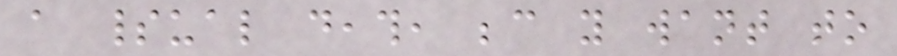a spiritual death, because you want to
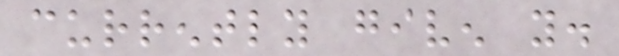currently given you.
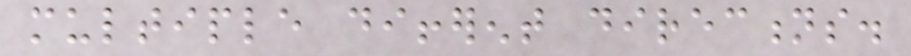multiple different directions.
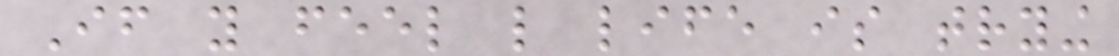If you feel like life is trying
